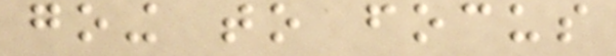going to focus
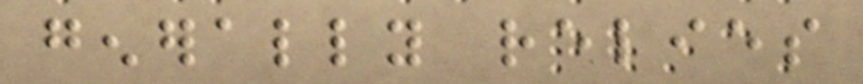generally relies
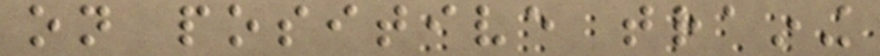on positive training
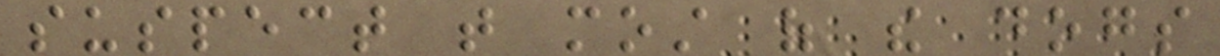suspect that most of the dogs
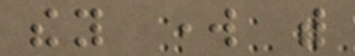they work with
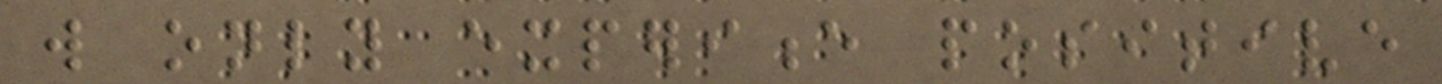will only experience positive
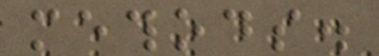methods.
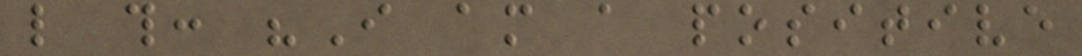like this: "I am a positive
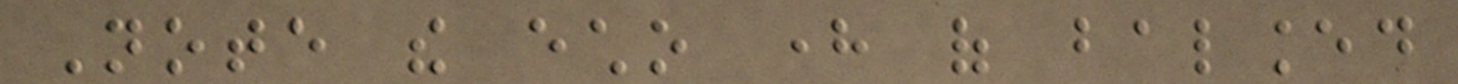Note the echo here of balanced
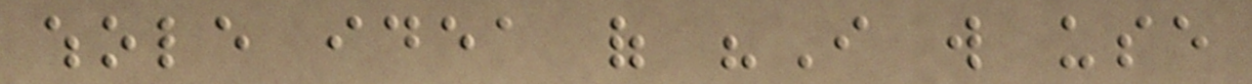whole idea of "I will use
